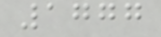1777
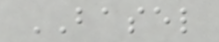BASEL
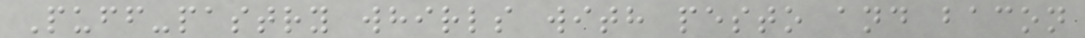Puff-pastry whirls with pesto and bacon
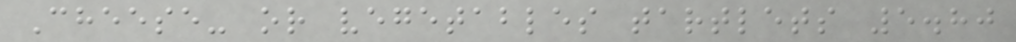Cheese- or vegetables tartlets 5.80
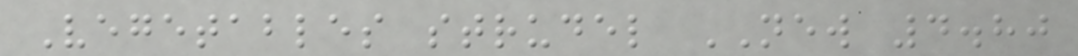Vegetables strudel NEW 4.80
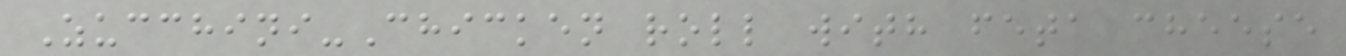Zucchini-Chicken roll with feta cheese
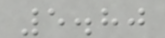5.80
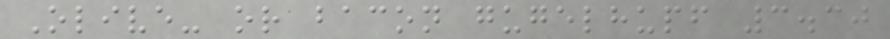Olive- or bacon gugelhupf 3.30
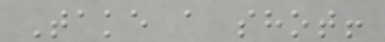Take a shot!
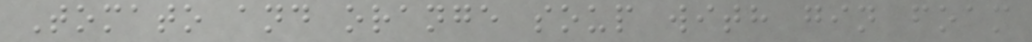Tomato and orange soup with gin foam
